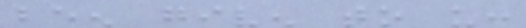been given to us:
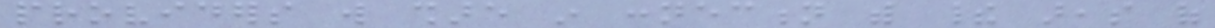providers will share in connection with their areas of
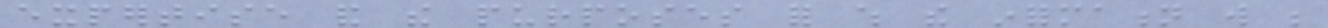expertise and the purposes for which the information will be
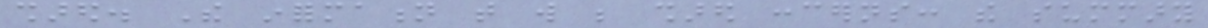shared. The information that will be shared concerns: the summary
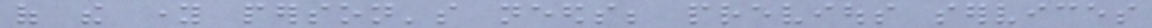of the young person's needs; previous services
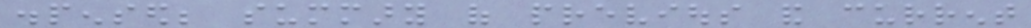dispensed; summary of previous and current
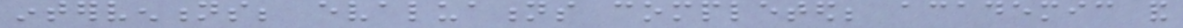interventions; evaluations completed; academic and
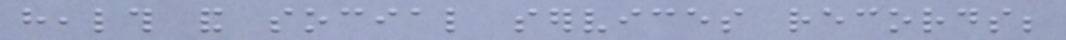health and social services records;
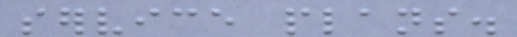service plans.
